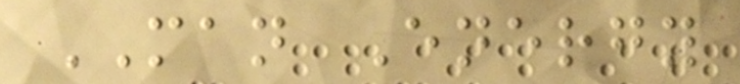MAN Energy
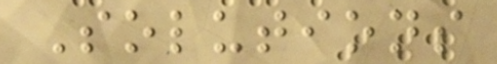Solutions
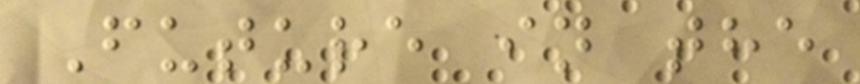Future in the
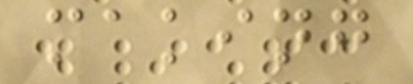making
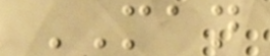MAN
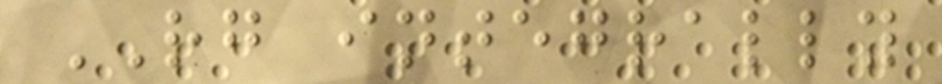RG integrally
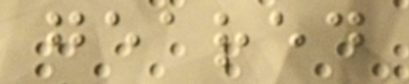geared
